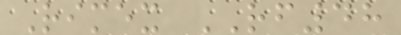Rimex RF48
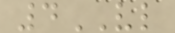4VL
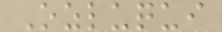Ozluqui
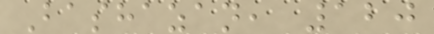Bashazan, 120
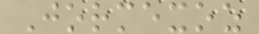Jormexoz
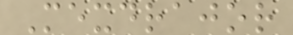Mexdrajor
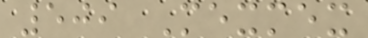509 Mexmex
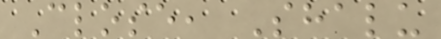Close, Shalu
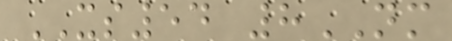XS54 8NM
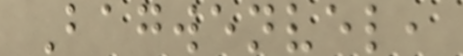Bagwenvel,
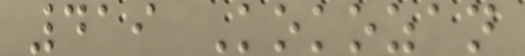419 Kokozan
